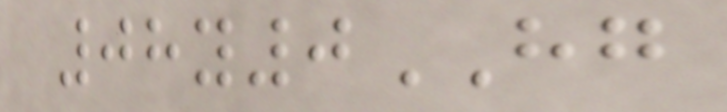08y0HG
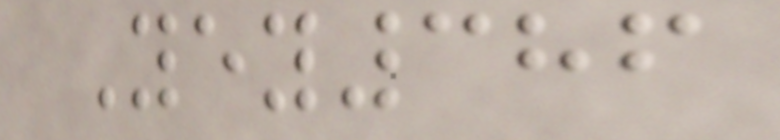Yey386
